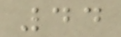44
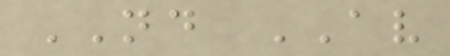ND AV
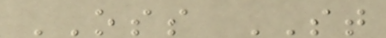OSS ST
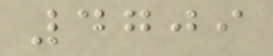4709
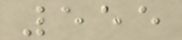555
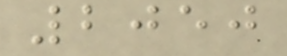2050
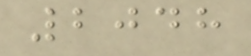2048
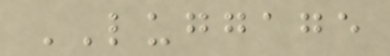LUGGAGE
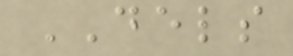DELS
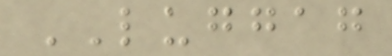LUGGAG
